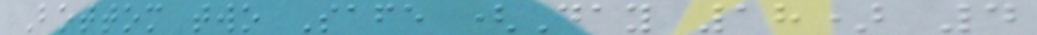Bottom two Safe (Day 18) 4
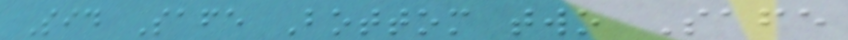Sid Safe Bottom two Safe
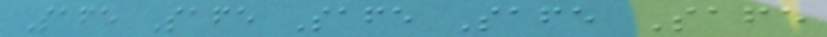Safe Safe Safe Safe Safe
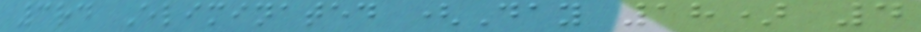3rd Eliminated (Day 18) 4
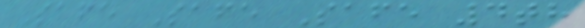Safe Safe Safe 4th
